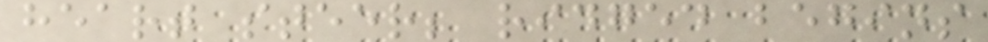heart steer; ridged begins
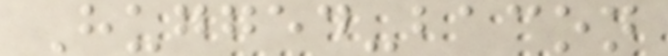Hugged-bacon
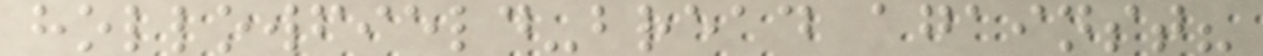hollowfield-bread against?
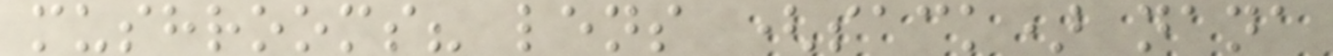mushrooms? lens (sack) nana
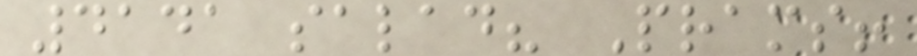4141 salad? Prams!
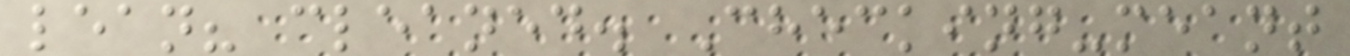lean? cleaned. Checking-meant
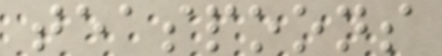teaspoons
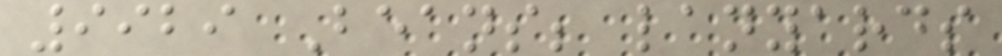9929 Beans; lanyards
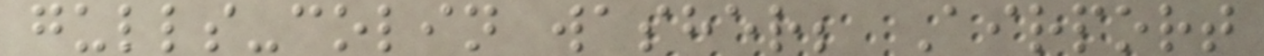gulls-colin washer; Airport
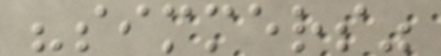"simmers"
